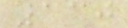130
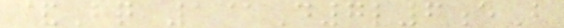&Bq 1@D7l6eB
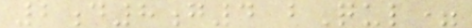2d8g4 bQul=
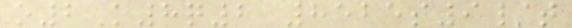o2K8q2 8525s9/t
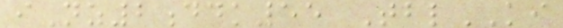iNz2ddk55 TblKI
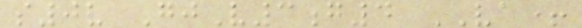s0v GjV3g4 VA+
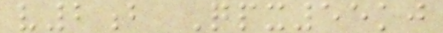v2b Qpx55kj
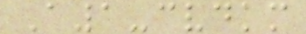A1-cvdkm
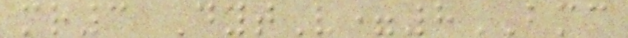mr3 DytV=8BMC
